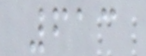613
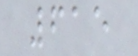615
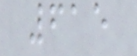615
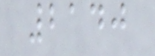2140
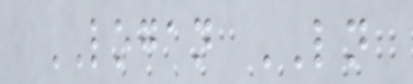LOGAN LN
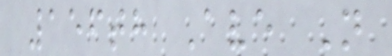156th Ave N
